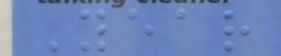Year
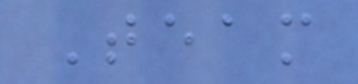Team
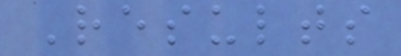Results
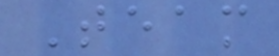Team
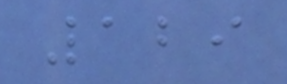129
